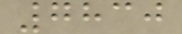7830
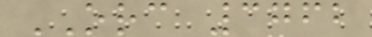ORC 3762
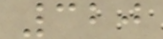320
